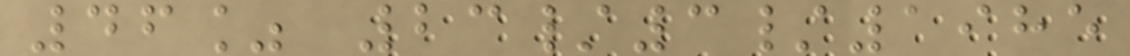46% 23/3/1985
